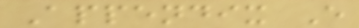Appendix E
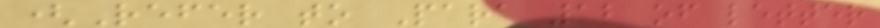(Refer to Para 12 of letter
